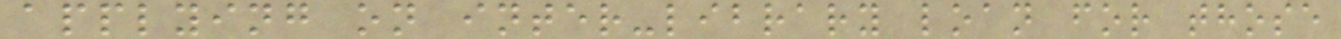applying on inter-library loan for those
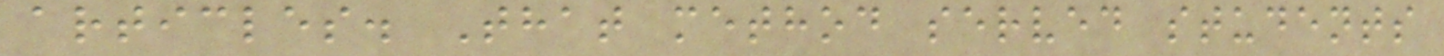articles. That method served students
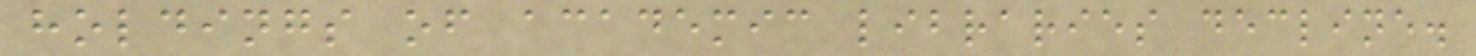holdings of academic libraries decline.
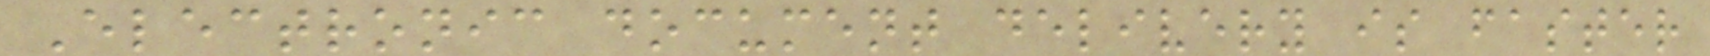Electronic document delivery is faster
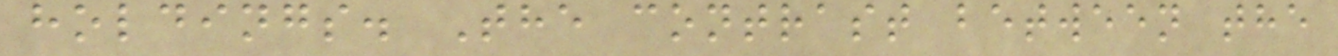holdings. The contrast between the
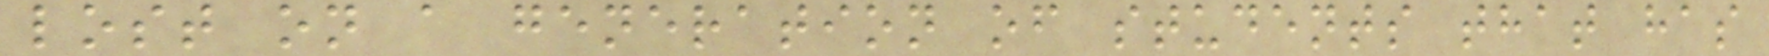lost on a generation of students that has
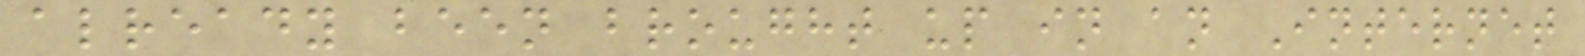already been brought up in an Internet
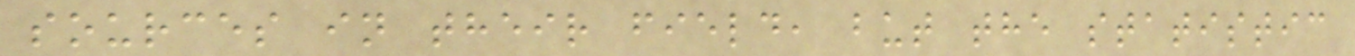sources in their field, but the statistic
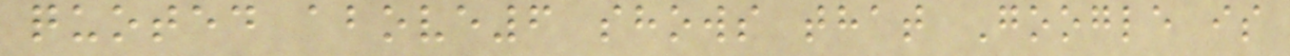quoted above6 shows that Google is
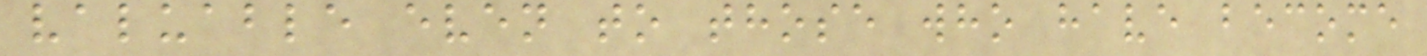valuable even to those who have become
